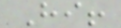Hi!
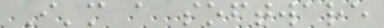I'm a software
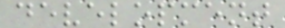development
